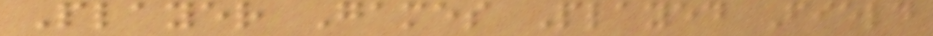Player Games Played Field
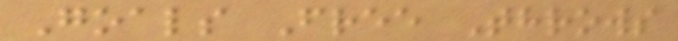Goals Free Throws
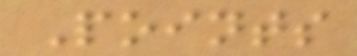Points
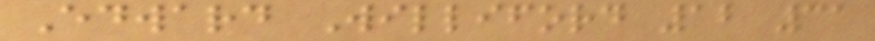Edward Williford 12 31
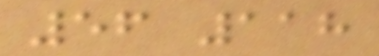56 118
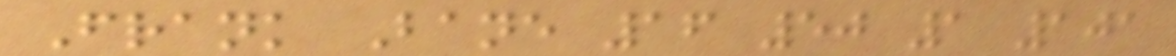Frank Bane 16 50 1 101
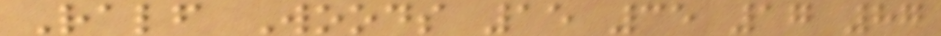Ralf Woods 15 35 17 87
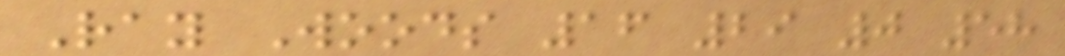Ray Woods 16 29 0 58
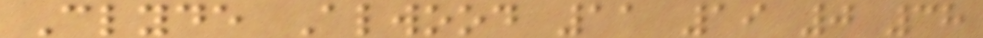Clyde Alwood 11 19 0 38
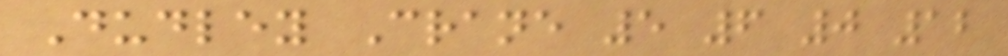Dudley Crane 5 6 0 12
